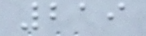219
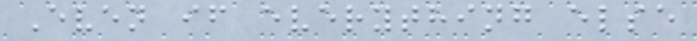Even if everything else
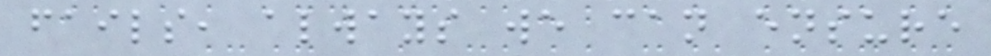fails, always we can ensure
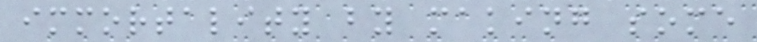immortality by making some
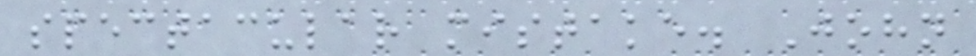spectacular mistake. John
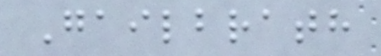Gailbrath
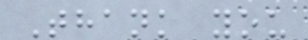Thank you
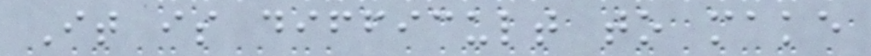It is difficult to make
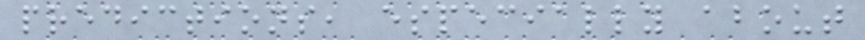predictions, especially about
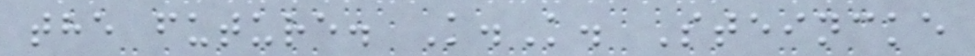the future. K.K. Steincke
